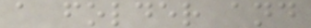a folder and
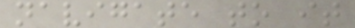navigate to it
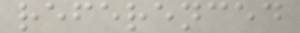referenced
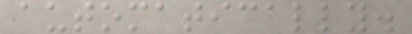automatically.
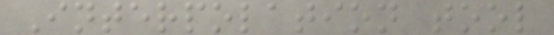Interpolation tool
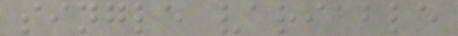single variable
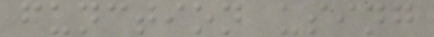function using
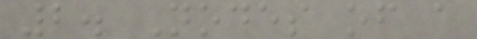2. Nodes of a
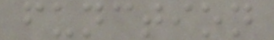function
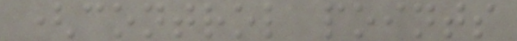(control points
